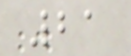21
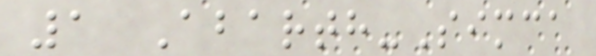1 Abarth-Simca
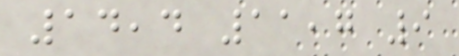14,4 11,7 9
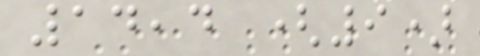14,4 (9)
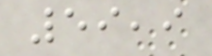59,9
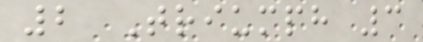2 Triumph 3
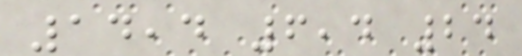14,4 6,4 24
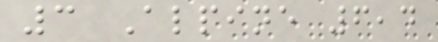3 Alpine 6,4
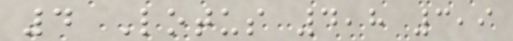4 Lotus 4,8 3,9
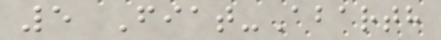5 Fiat-Abarth
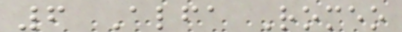6 Alfa Romeo
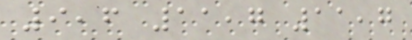9,6 11,7 11,7
